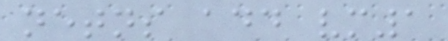netns add vm1
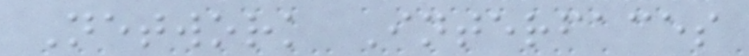Network Interfaces
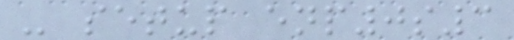- setup enp0s3
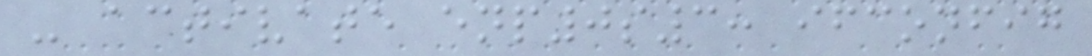- activate enp0s3: ifconfig
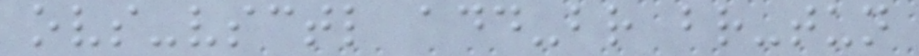ovs-vsctl add-br br-tun
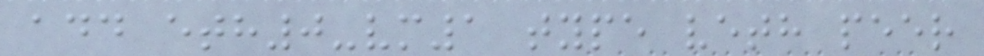add eth0-vm1 type veth peer
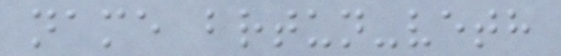name brtun-veth
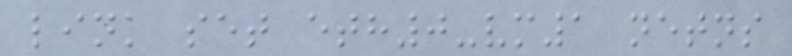link set eth0-vm1 netns
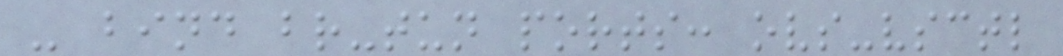- bind br-tun ports: ovs-vsctl
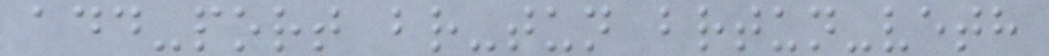add-port br-tun brtun-veth
